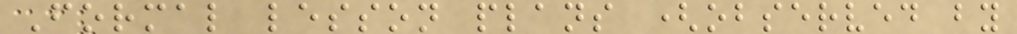Formal lesson plans (observed by
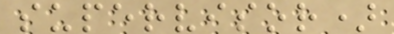supervisor)
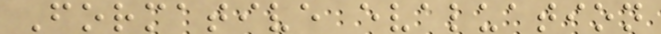Formative evaluation
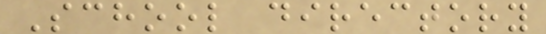School directory
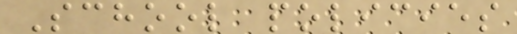School policies
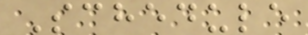Schedule
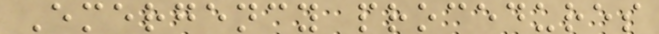Emergency procedures
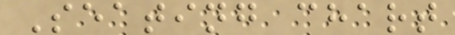Seating chart
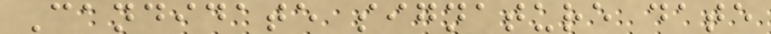Candidate signature date
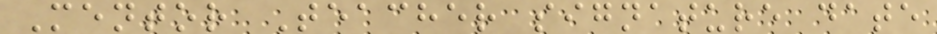Mentor Teacher signature date
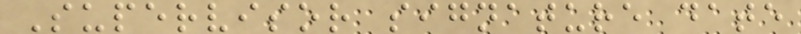Supervisor signature date
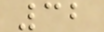32
